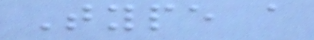Type a
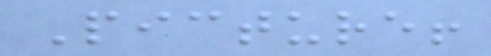Picture!
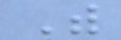With
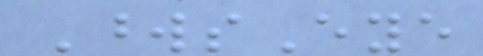WordsEye
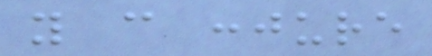you can conjure
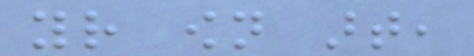your own art,
